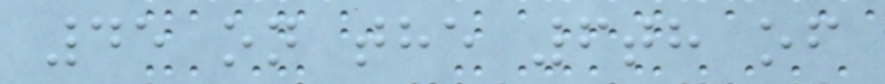45 on the 6th of
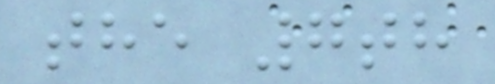the 7th
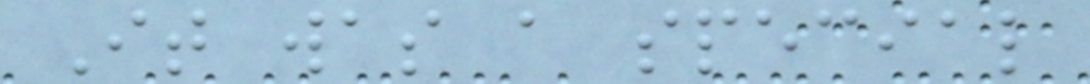It was a special
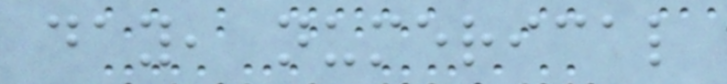day, numerical
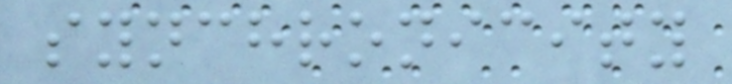synchronicity
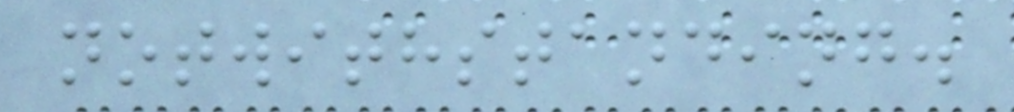notwithstanding.
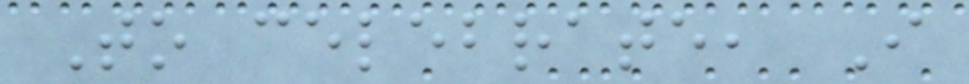To celebrate, I
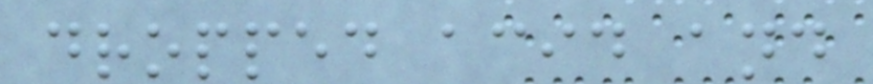dropped acid and
